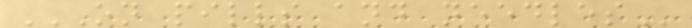ON PILLS AND NEEDLES
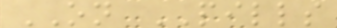ON PILLS
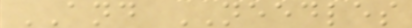AND NEEDLES
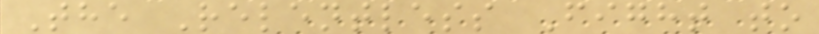The Relentless Fight to
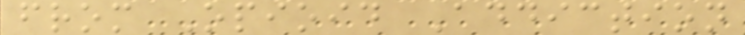from Opioid Addiction
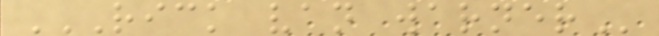RICK VAN WARNER
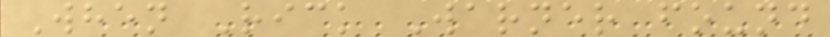When Rick Warner found
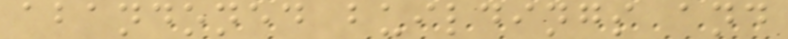abandoned buildings and
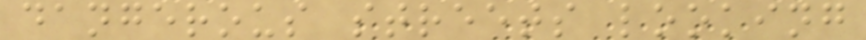dangerous streets looking
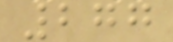277
